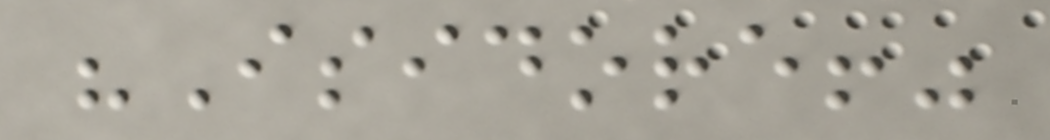"Isidore!"
